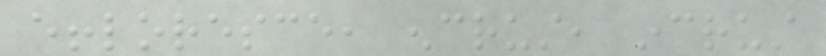effloresce, encrust, incrust
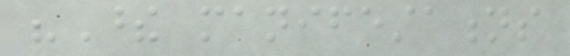"These manifestations
